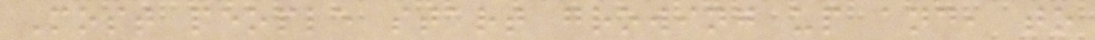Most people start growing up and, to
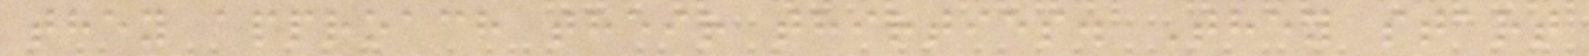they approach their thirties. They start
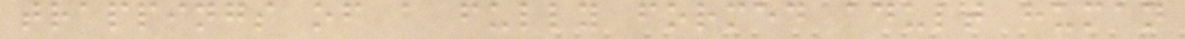trappings of a fully formed adult human
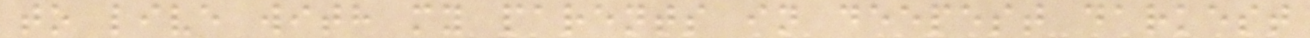to live with my parents in deepest darkest
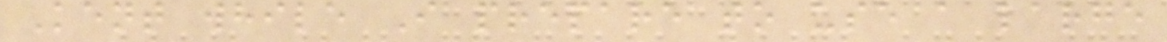Kent while I prepare to use a large
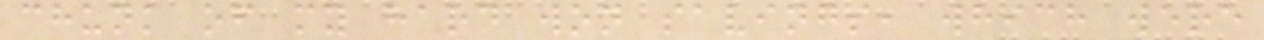chunk of my hard won savings, which were
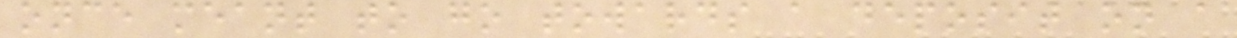once meant to go towards a deposit on a
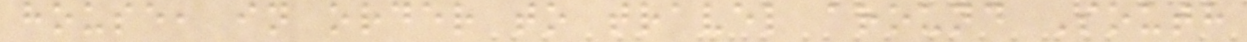house, in order to travel around South
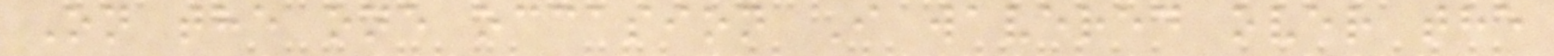On the one occasion I wavered over the
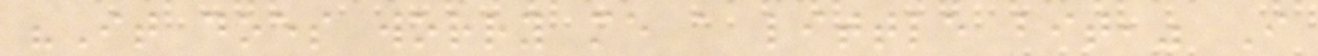"It does worry me a little bit," I
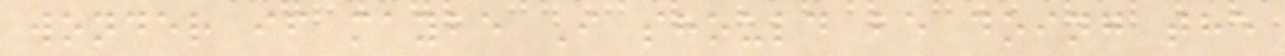wonder if maybe I should be doing the
